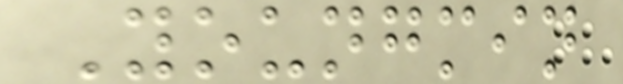Youngmin
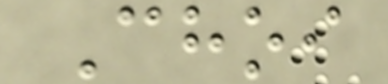Choi
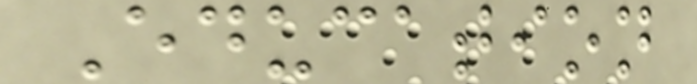Education
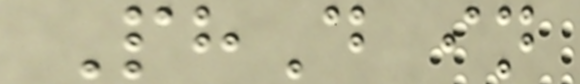PhD in
